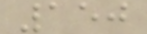150
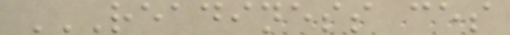READINESS CES
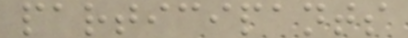participants
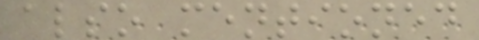also mentioned
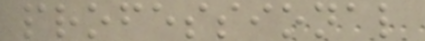professional
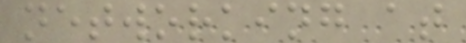networking at
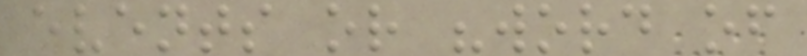events or "word of
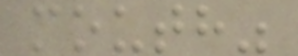mouth"
